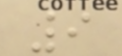9
